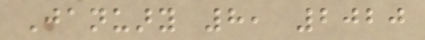January 8, 2020
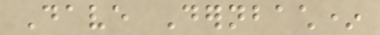Dave Dernbach*
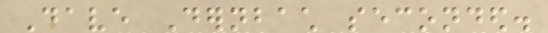Dave Dernbach seconded.
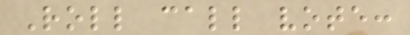Roll call vote:
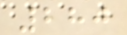280
